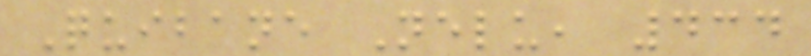Quibane Nelu, 434
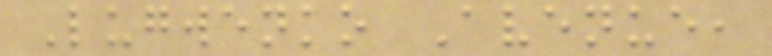Lugwenko Avenue,
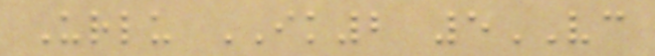Urlu IK2 5VC
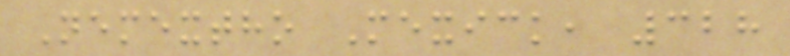Nemextho Mexick, 328
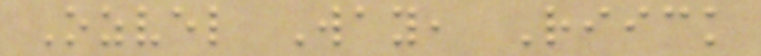Ozvel Way, Riick
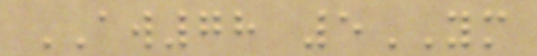AW78 5YM
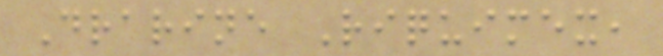Drarine Riquimex,
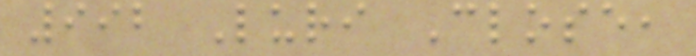992 Luri Close,
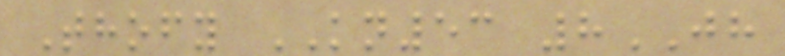Thofy KN53 8JH
